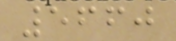5660
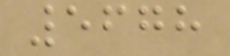5678
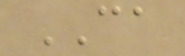CA
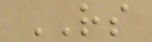RS
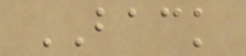BACK
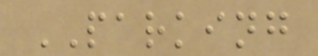PARKING
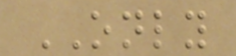ONLY
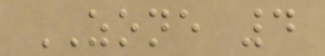ZONE 4
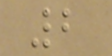2
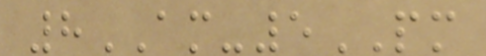8AM-5PM
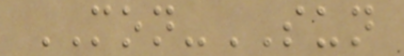MON-SUN
